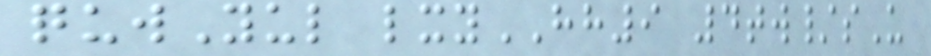quwYul lxyHH9 4tw/sU
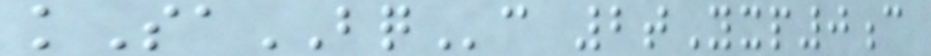kSaBQc 2tYxp0c
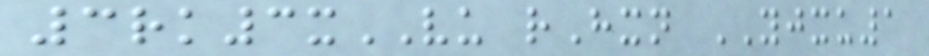3rk3xVU rHxn YJXU1
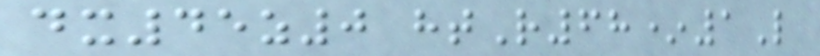dx45z0 htR68*1L
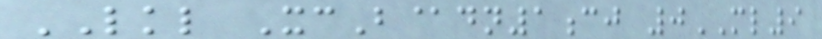LKL XcB@dn1cj 0ML9
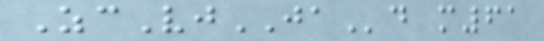ZcVjJAd m61
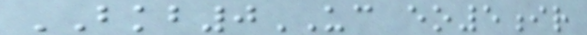BKB0UC eo5ir
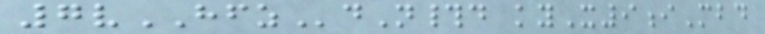7vHFZdN#d kyX9iMbd
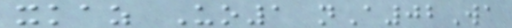xkaz Uo1 nA02Wa
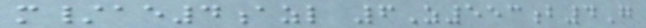m/ae4azl 6Z553b4G
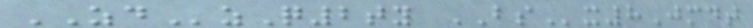ZDzQ2ty BSx8Jmdt
